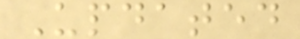Updated
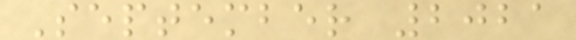September 2021
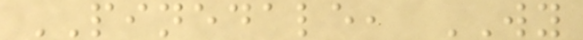PINEDALE, WY
